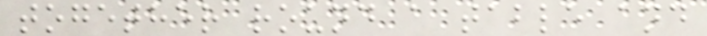together round a table and
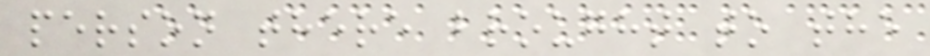person there brought to the
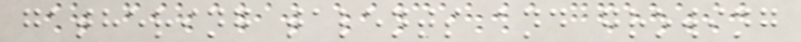gathering talents and growing
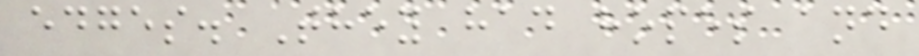edges. They had hopes and
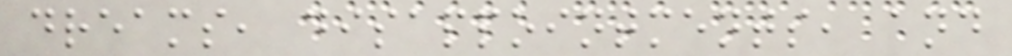dreams, disappointments, and
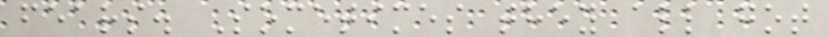fears. Sometimes they all got
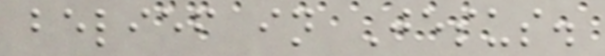belief in Jesus.
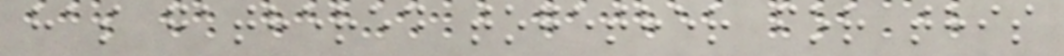has gathered together for this
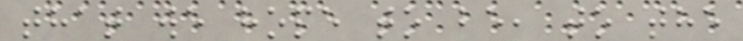that we hope to be, to the
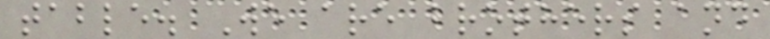table. We are brothers and
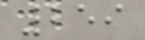259
